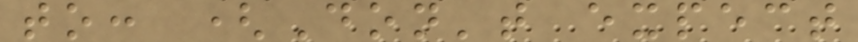to: (Don't expect
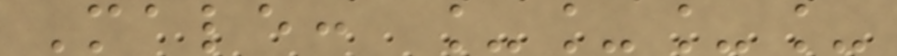Male: ____
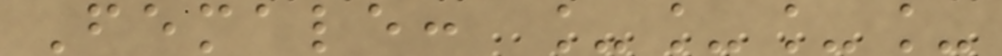Female: ____
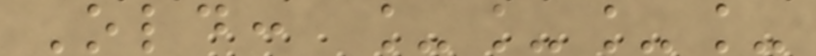Old: ____
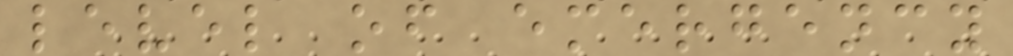level of emergency
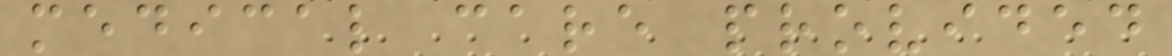medical care provided
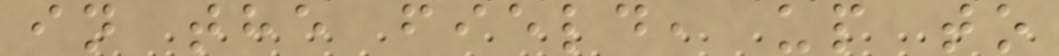in the field, up to
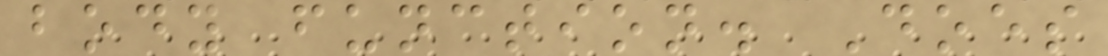body function. Does
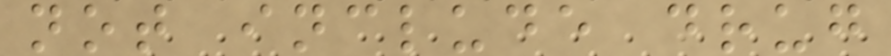not include drug
